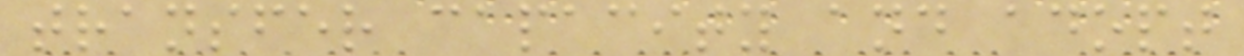transfer capacity and adopt
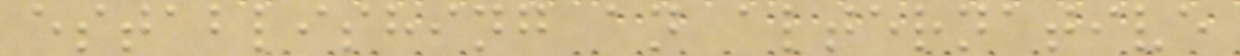establishing an alternative
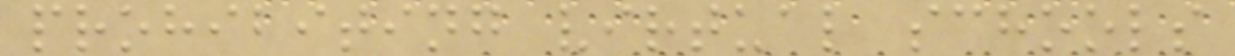prohibiting virtual schools
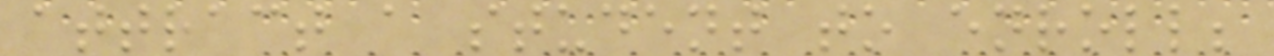attract a student to enroll;
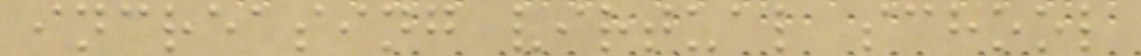increasing virtual school
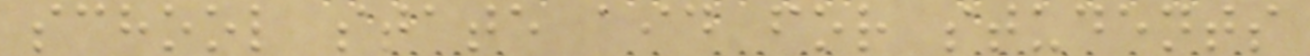school state aid for students
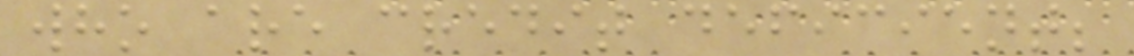who are credit deficient;
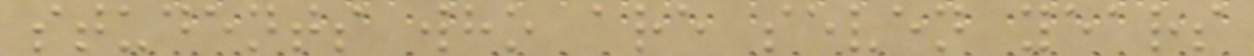students who are seven years
